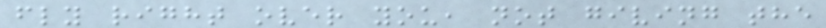fly right over you, not giving the
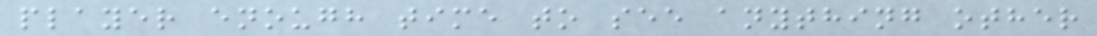player enough time to see anything other
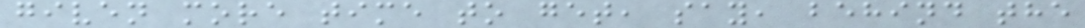given more time to get, say, behind the
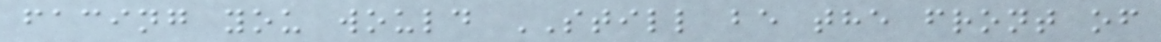facing you would STILL be the front of
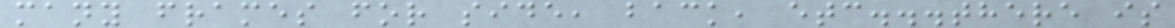many frames for side, back, etc...there is
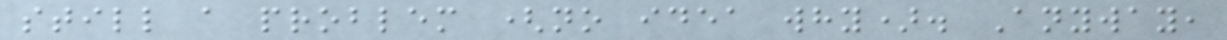still a problem (no idea why). Anyway,
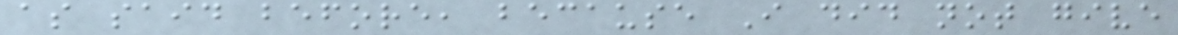as said before, because I did not give
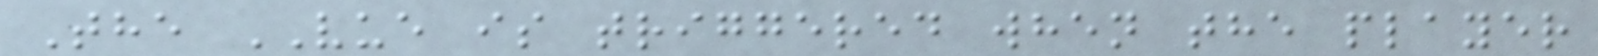The VUE is triggered when the player
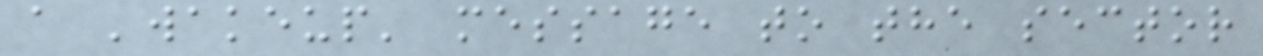a 'wakeup' message to the sector
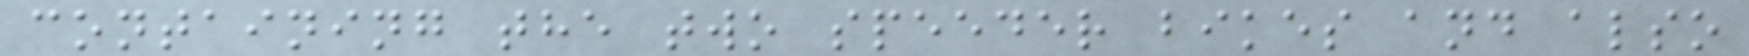containing the two speeder bikes and also
